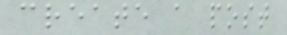create a post
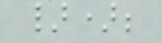});
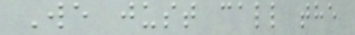We just call the
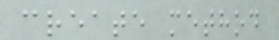create method
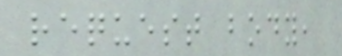request body,
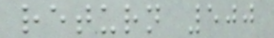return 500
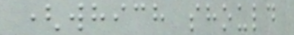(which should
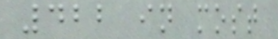422 in most
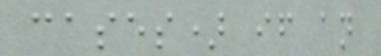cases) if an
